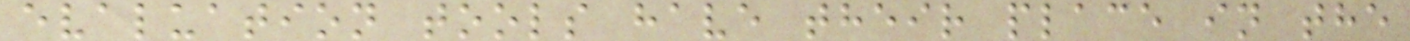evaluation tools have their place in the
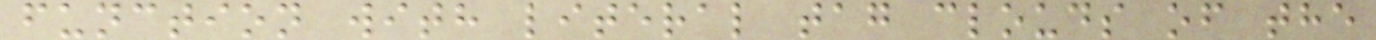function with literal tag clouds of the
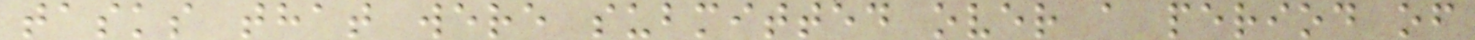tasks that were submitted over a period of
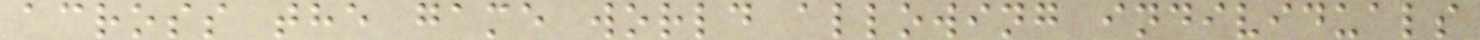across the game world allowing individuals
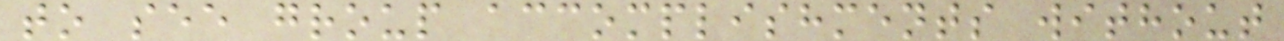to see group accomplishments without
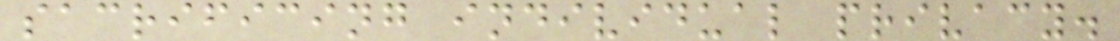sacrificing individual privacy.
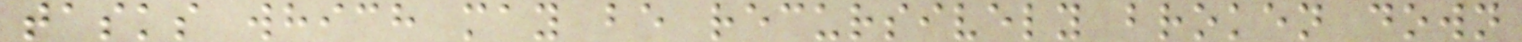tasks which may be recursively broken down
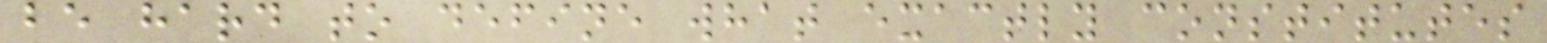be hard to define what exactly constitutes
